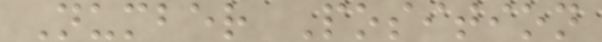Number Position
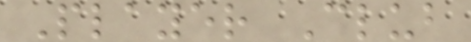Player Club
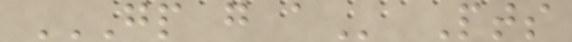GP G A Pts
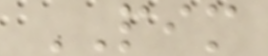PIM
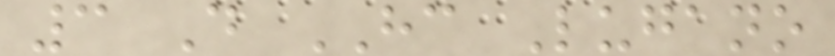3 D HC Lugano
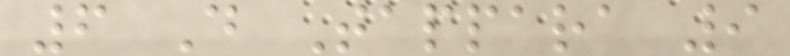6 D Tappara 9
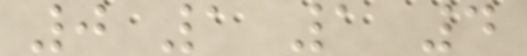0 1 1 4
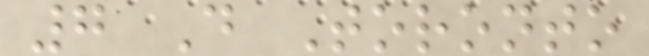7 D Toronto
